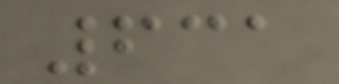631
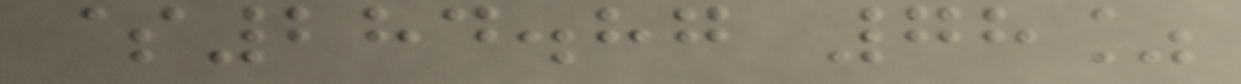$284.87 78%
